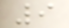9
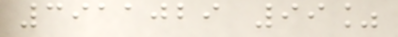3911029 99%
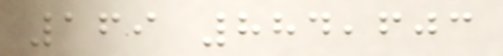169 884,603
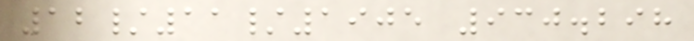12/11/1905 930.298
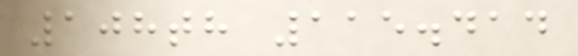108th 115.414
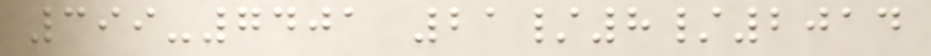399-7401 21/8/2014
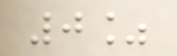0%
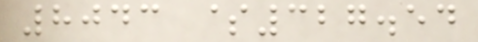8043 $327.54
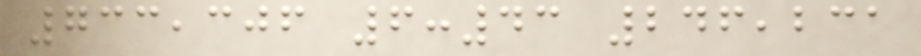733,306 6:43 246,231
